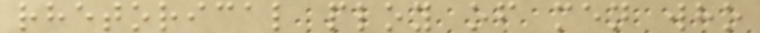rhetorical ploy of men who
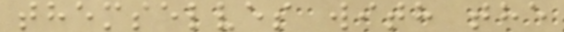themselves with the
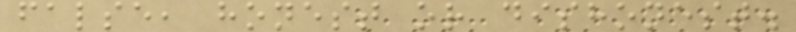false, honest or dishonest.
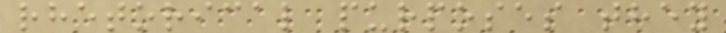rhetorical purposes they
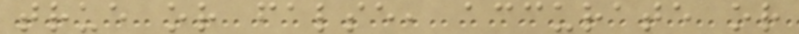true or false, accurate or
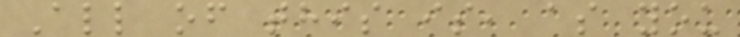All of this is, as you
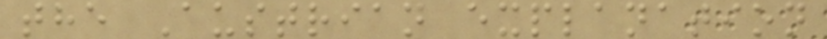the Austrian explanation
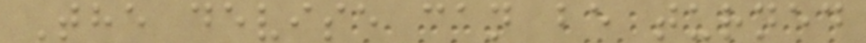The devise can be turned
